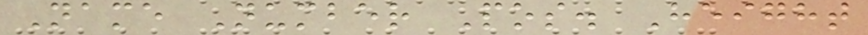Name Number Pos. Height
